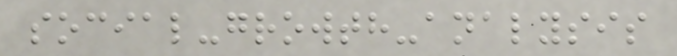social-growth-analysis
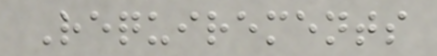Requirements
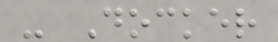- Docker
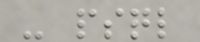- psql
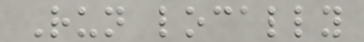Run locally
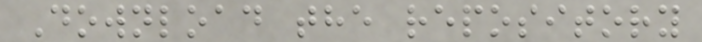Download the repository
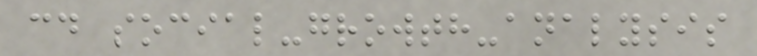cd social-growth-analysis
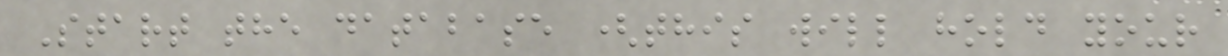Start the database (this will hold your
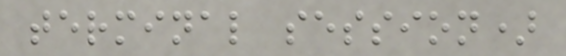terminal session)
